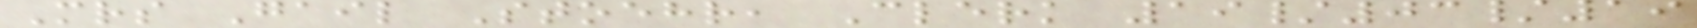Mrs Gail Stoehr, Clerk 19/03/19
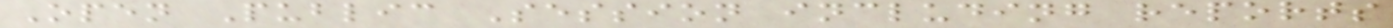Open Public Session including reports
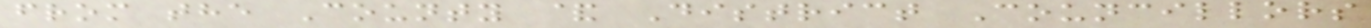from the County & District Councillors
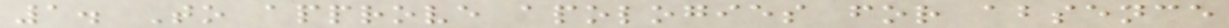1. To approve apologies for absence
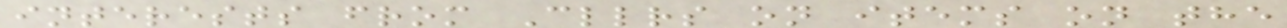interests from Cllrs on items on the
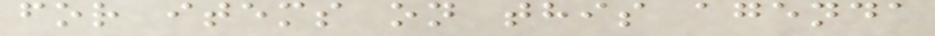for items on this agenda
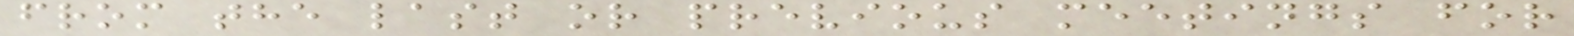from the last or previous meetings for
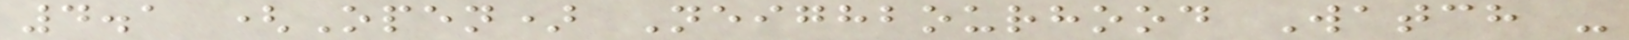4.1 (Open) Neighbourhood Watch -
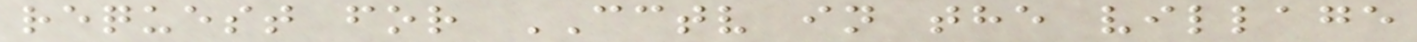request for CCTV in the village
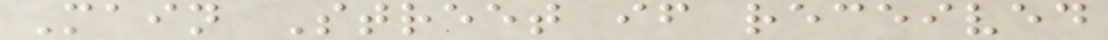Main Street if received
